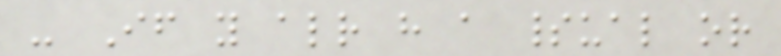- If you already have a spiritual or
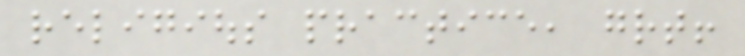religious practice, great!
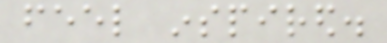feel inspired.
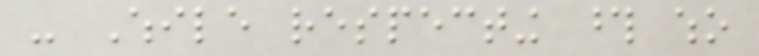- While respecting those who
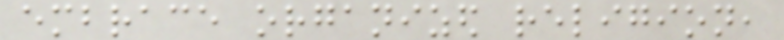embrace organized religion,
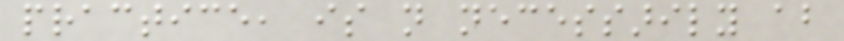practice, is not necessarily about
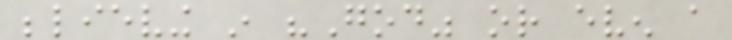believing in "God" or even a
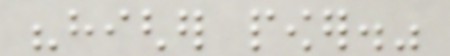"higher power."
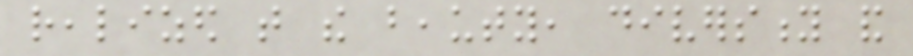realized that the beauty, diversity and
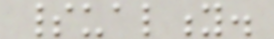spirituality.
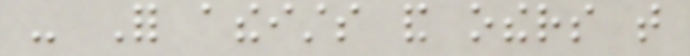- For atheists and others that
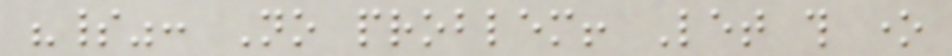"spirit": No problem! Let this one
